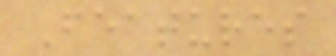Features
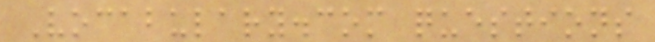Vocabulary.com questions
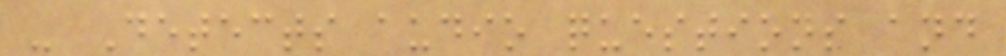- Detects audio questions and
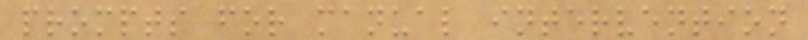prompts for manual intervention
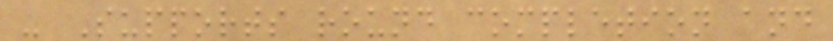- Supports round completion and
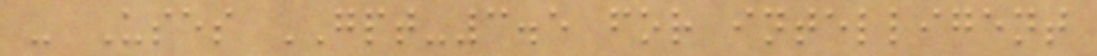- Uses GPT-3.5 for intelligent
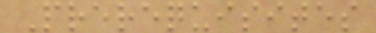Prerequisites
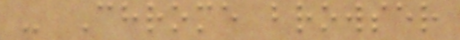- Chrome browser
